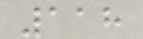118
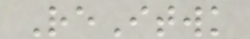ReItwk
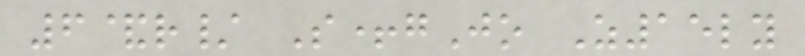6&r/ S+gJo Z15ly
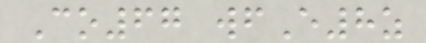Co67 wfE8z
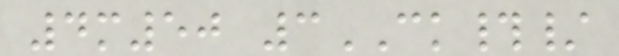4m50 3CK#/
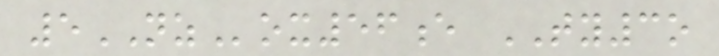5NZox56e TY3o
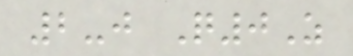2-j Q0Z
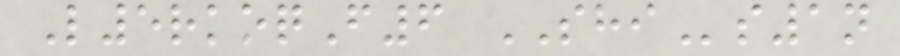L5rkoqF6 SHIs1n
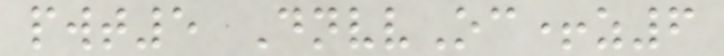pwt5 DnvvOc+z6
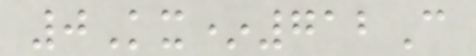0Kx*712C
